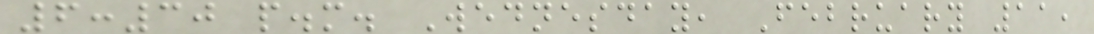6:30 p.m. Wednesday, February 11,
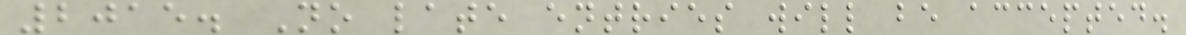2015. No late entries will be accepted.
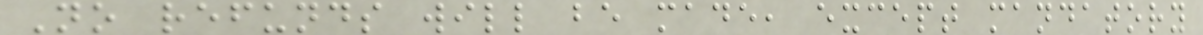No refunds will be made, except mandatory
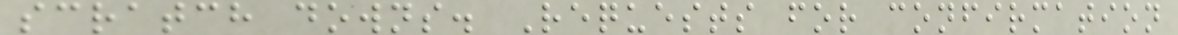scratch downs. Requests for confirmation
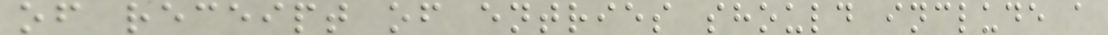of receipt of entries should include a
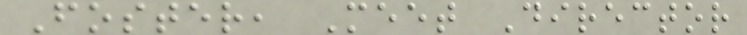Foster, Meet Director
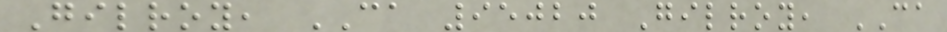Gilroy, CA 95020 Gilroy, CA
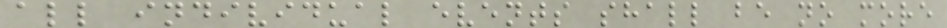all individual events shall be no more
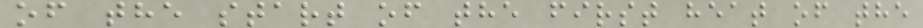of the start of the first heat of the
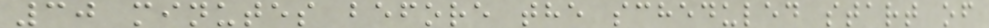30 minutes before the scheduled start of
